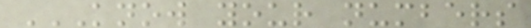KNOW YOUR NUMBERS
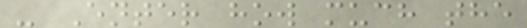- Enter how much the
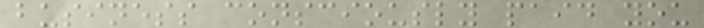business consciously paid you
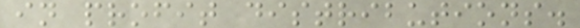in profit distributions.
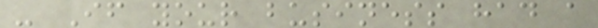- If your business had a
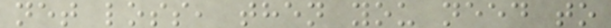net loss, then you need to
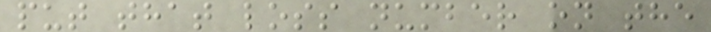put that loss number on the
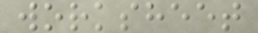worksheet
